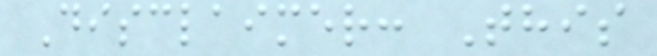Disclaimer: This
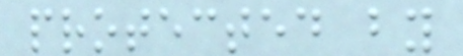protected by
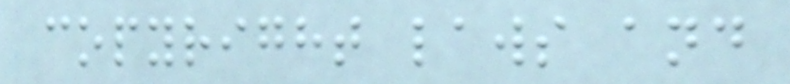copyright laws and
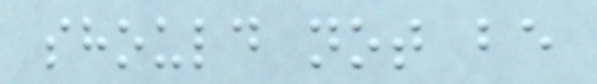should not be
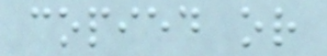copied or
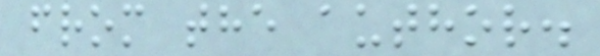from the author.
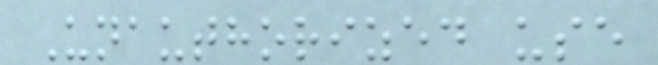Unauthorized use
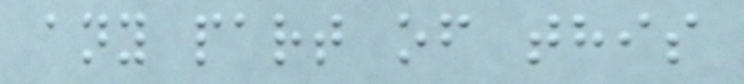any part of this
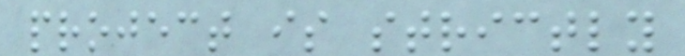project is strictly
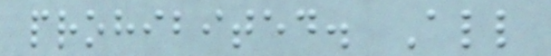prohibited. All
